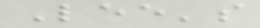Lee's
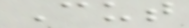Cut
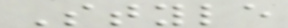Style
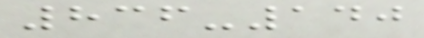836-140
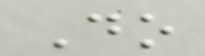Do
